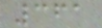361
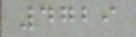4729
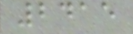2415
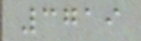3719
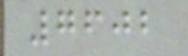7602
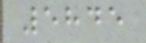5845
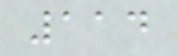114
